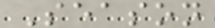Season
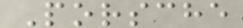Porsche
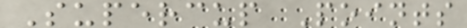Supercup Points
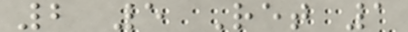2 5 Ret 1
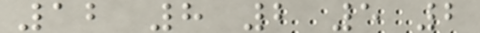12 8 2 5 2
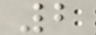2
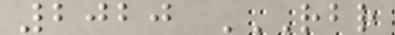2020 RBR
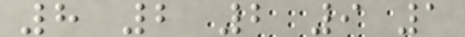8 2 2 9 1
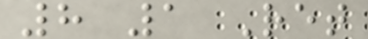8 1 Ret
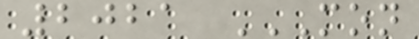2021 MON
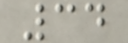34
